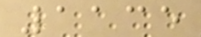1135
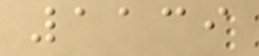1139
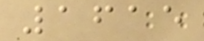1615
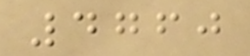4760
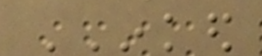INKED
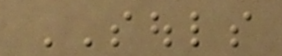SOULS
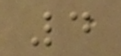4
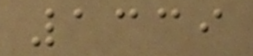1339
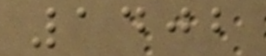1402
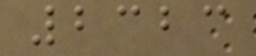2323
